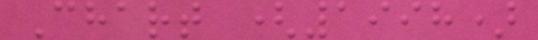Chart (1998)
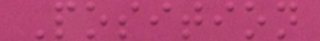Position
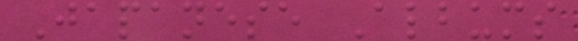Japanese Albums
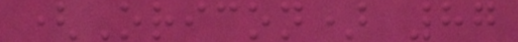(Oricon) 87
